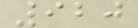920
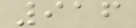916
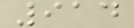914
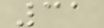31
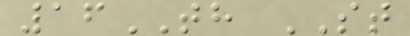16TH ST
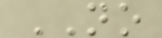NO
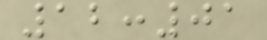12:01
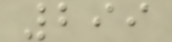299
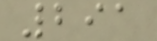291
